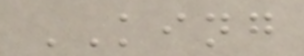KING
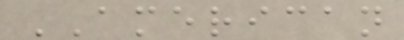AMERICAN
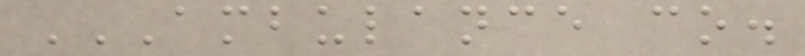AMBULANCE CO.
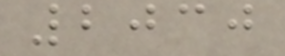2030
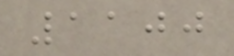1100
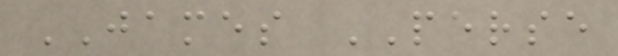JAMES PERSE
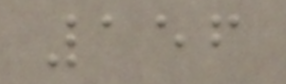156
